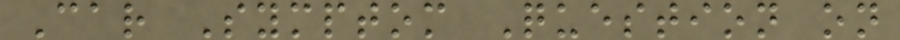Car Symptom Question on
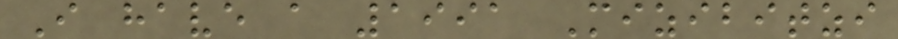I have a 1991 Mizibitzi
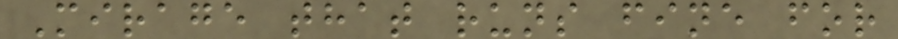Mirage that runs fine for
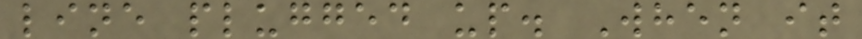line plugged up. When it
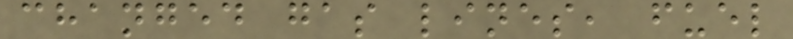changed gas lines, fuel
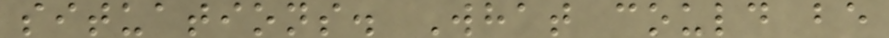situations. What could be
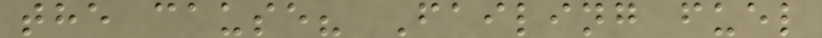the cause? Failing fuel
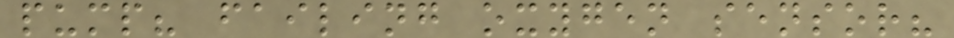pump? failing oxygen sensor?
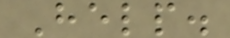Help.
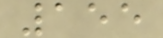155
